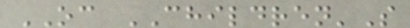OC CHILDREN'S
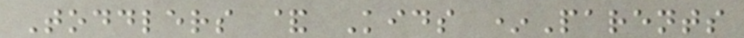Toddlers & Kids *Parents
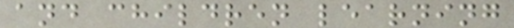and children learning
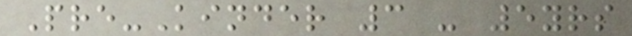Pre-Kinder 3 - 5yrs
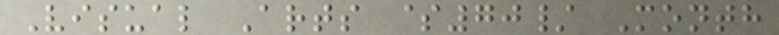Visual Arts $70/ Month
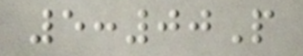5:00P
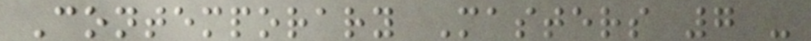Contemporary Masters 7 -
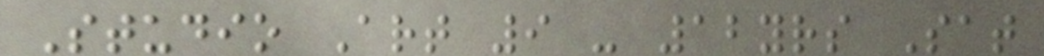Studio Art 9 - 12yrs Sat
